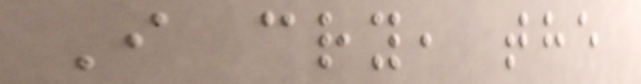I cry, the
